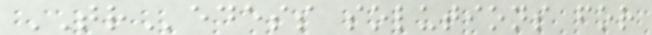TRedess solutions for
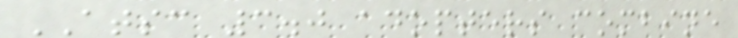ATSC 3.0 adopters combine
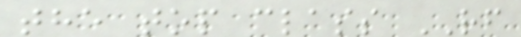the top class RF
